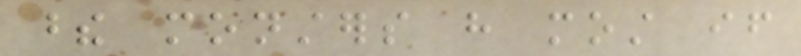these monsters have most if
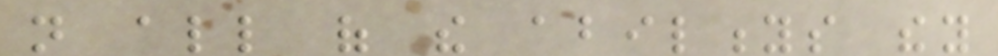not all of the abilitys they
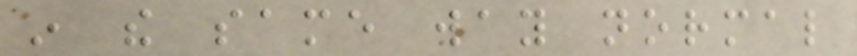in the same way normal
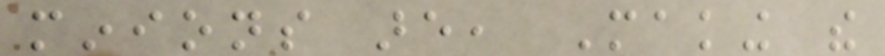minions are, Making the
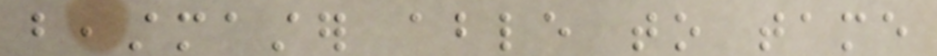beastmaster able to tame
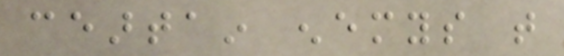ceartain enemys that
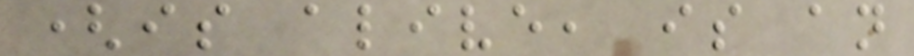(is alive, is an
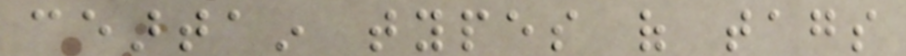ceartain types of tags
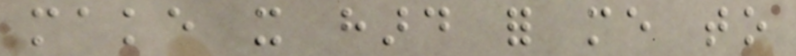make it hard for me to
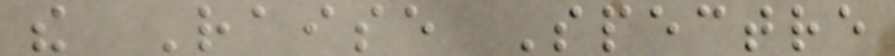the Raise Spectre
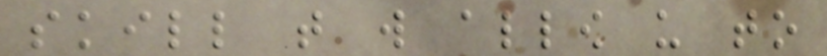skill that will allow us to
